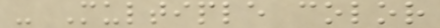- Multiple color
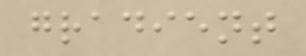gradient
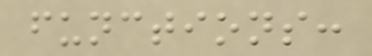functions:
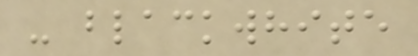- blackwhite
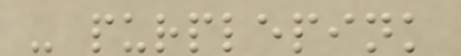- purplepink
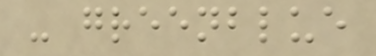- greenblue
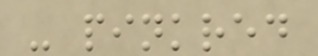- pinkred
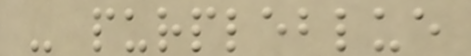- purpleblue
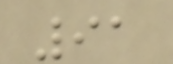91
